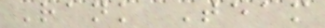Rank Team
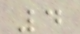4
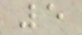5
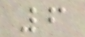6
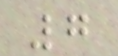7
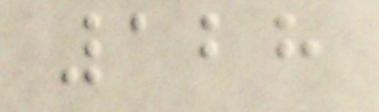128
